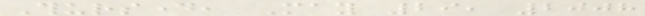Thursday, May 29, 2008
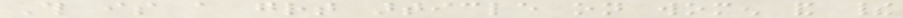This is a great article on women and their
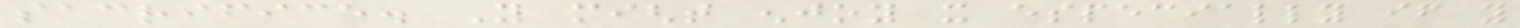sacrifice. You might enjoy it especially if you
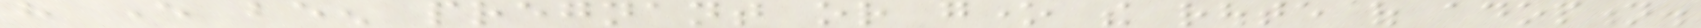have ever been pregnant or gone the route of adoption.
